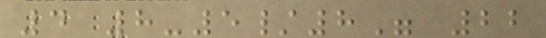4 8-5/8" 22
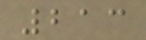213
